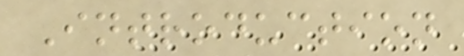Introduction
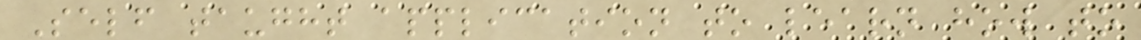Self taught application to learn how to
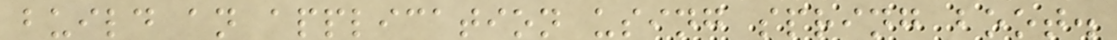build an application using spring boot.
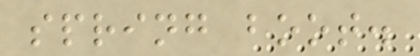spring boot.
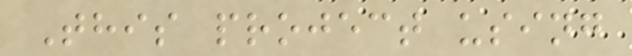This project using
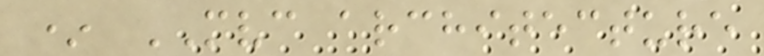* MVC architecture
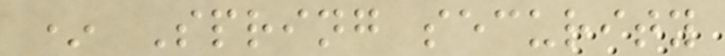* Spring security
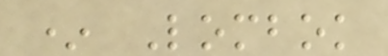* Lombok
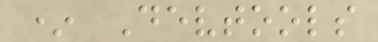* Devtools
